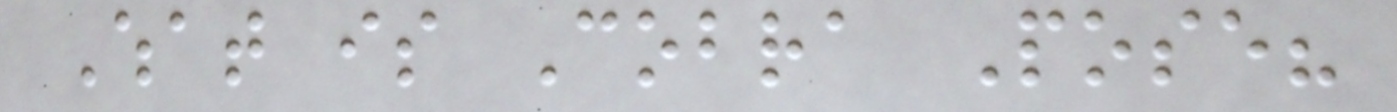What is Cobra Pose?
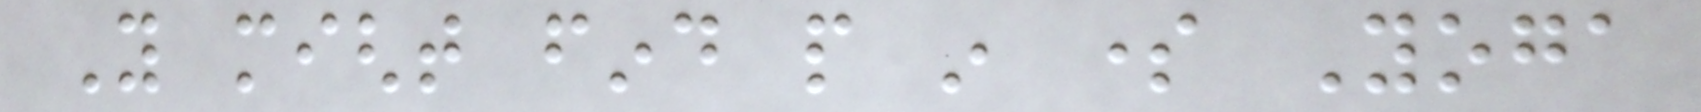You might find people in some Yoga
